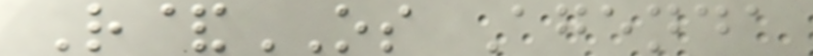R&OS Agenda
